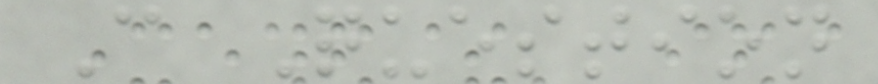C Question
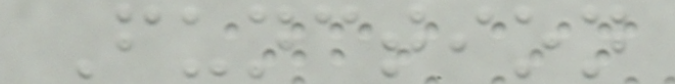Function
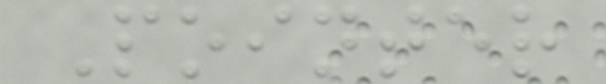Pointer
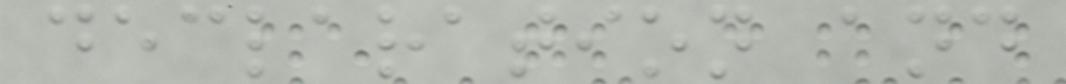declaration and
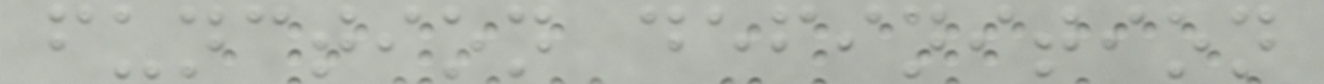function definition
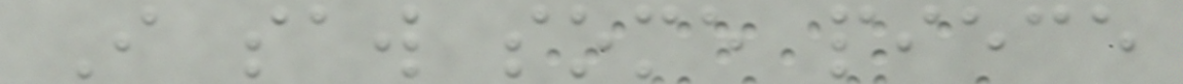I saw some piece
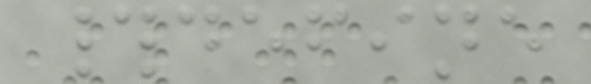#define
